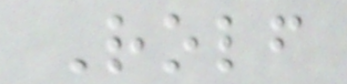Rolf
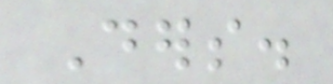Ders.
